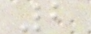2
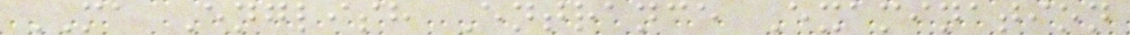MA English Entrance Examination
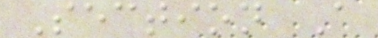Section A
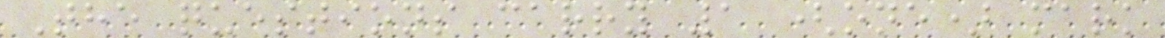The questions carry 1 (one) mark
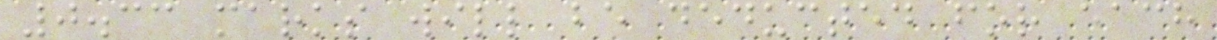0.33 marks will be deducted for each
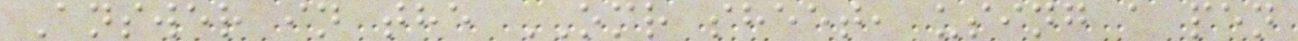Answer in the OMR sheet, using a pen
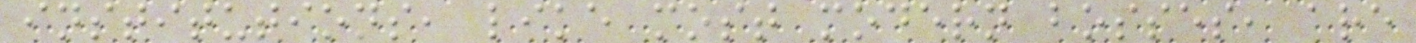institutions, like most modern bosses, are
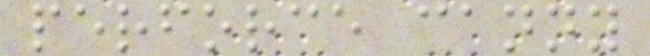perforce canny
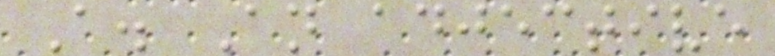A. An adjective
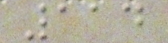114
